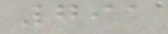791
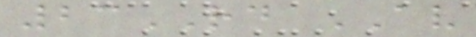23RD AV
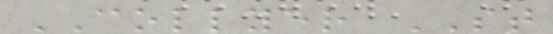COLLYER ST
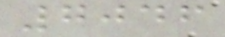7046
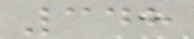348
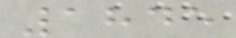1845
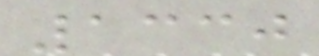1330
